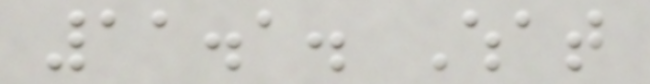11.1. What
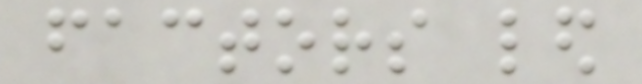factors led
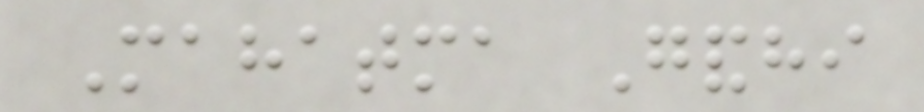Mahatma Gandhi
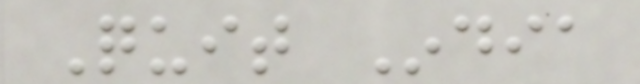Quit India
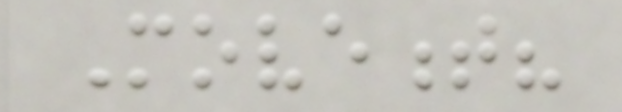Movement?
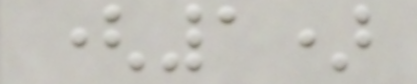(1)
